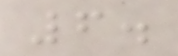6.
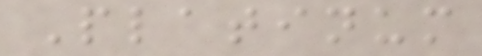Platinum
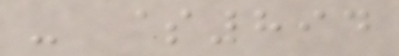- $894
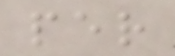per
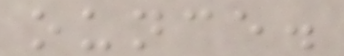ounce.
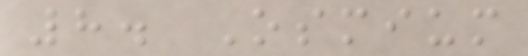8. Osmium
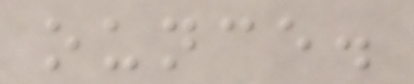ounce.
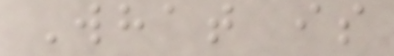What is
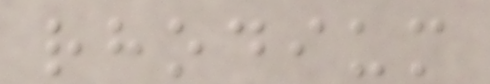rhodium
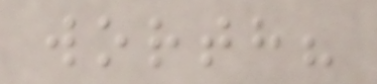worth?
